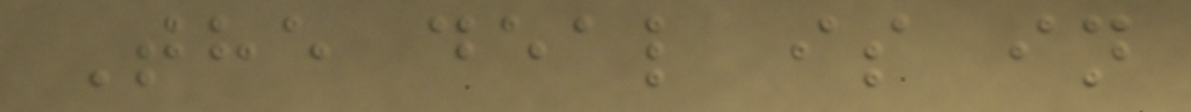The deal is in
